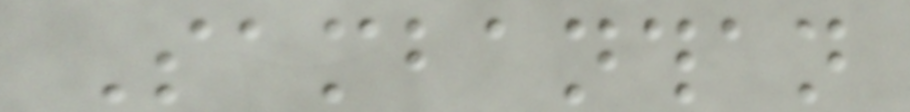Sambanthan
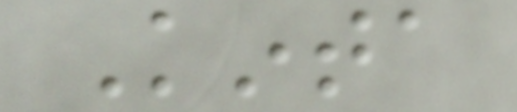Kinta
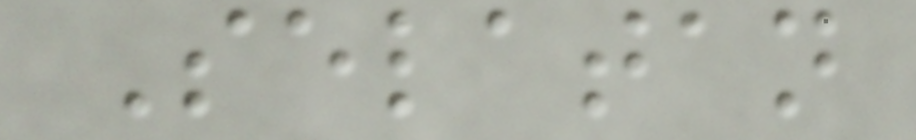Selatan
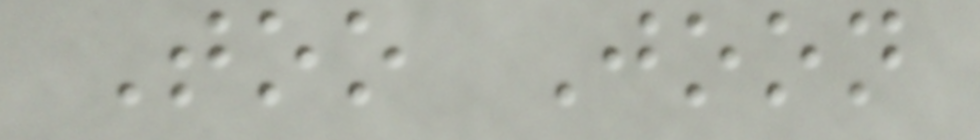Too Joon
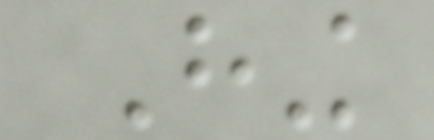Hing
